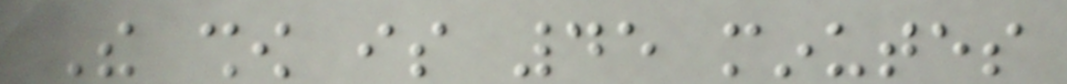The show is 45 minutes
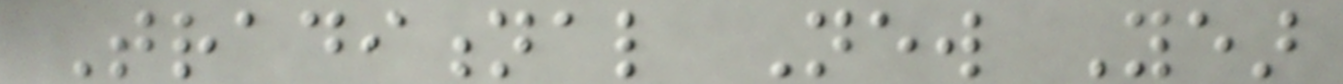Traditional New Year
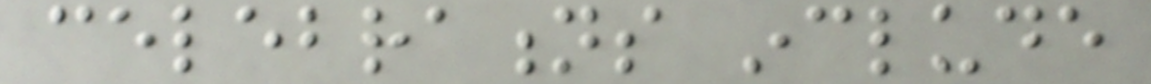celebrations include
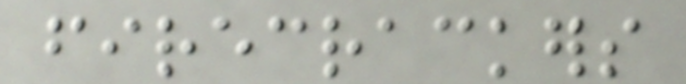firecrackers
